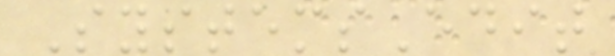SystemsEdit
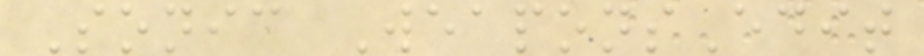Sonic WeaponsEdit
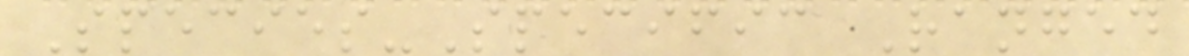Species-Specific Ranged
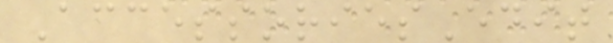AccessoriesEdit
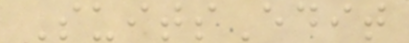SuitsEdit
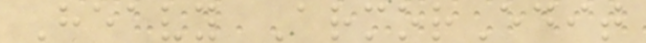Heavy ArmorEdit
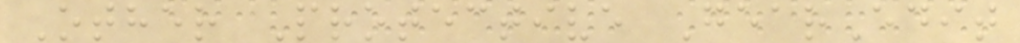Other Protective GearEdit
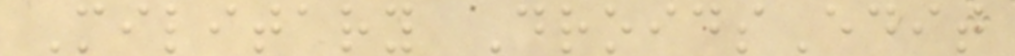Military DroidsEdit
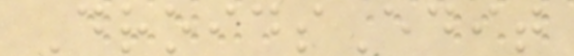DroidsEdit
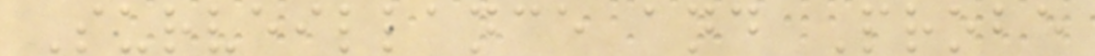Surveillance and Probe
